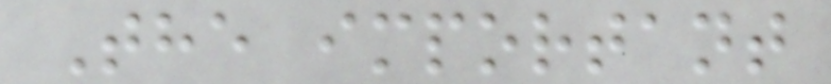The important
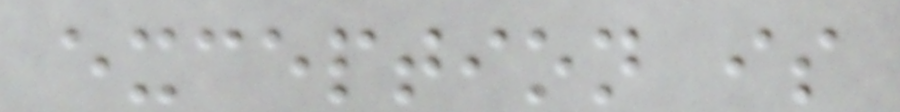exception is
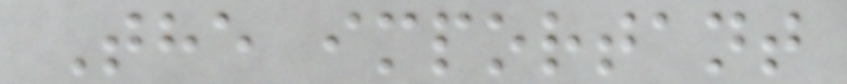The important
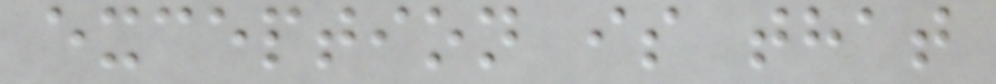exception is that
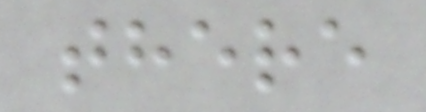there
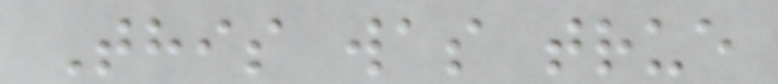This was true
